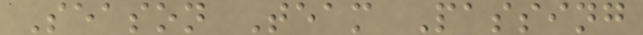Season Team Passing
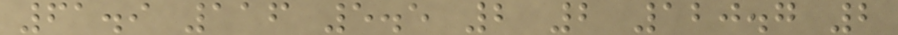61.9 116 5.5 2 2 120.7 2
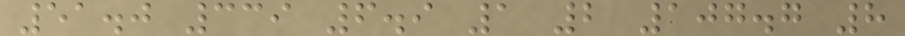51.0 339 6.9 1 2 107.7 8
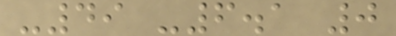-49 -6.1 0
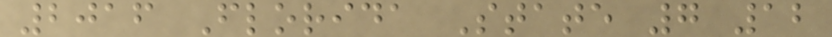2016 Florida State 7 12
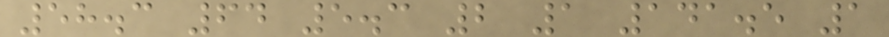58.3 64 5.3 2 1 141.5 1
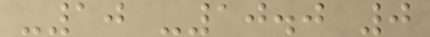-10 -10.0 0
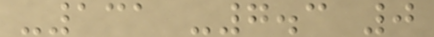-131 -7.3 0
